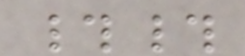##
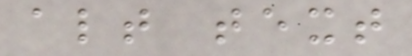alt text
